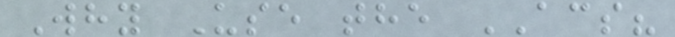Why Use the ACS?
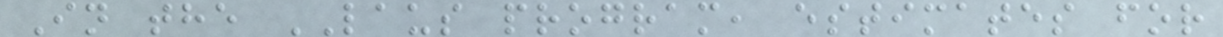In the LAUS program, estimates for
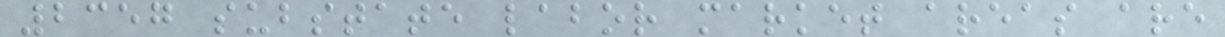2357 substate labor market areas are
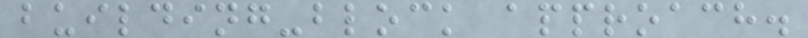building-block approach.
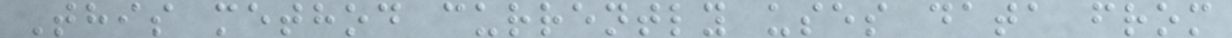This method currently uses data from
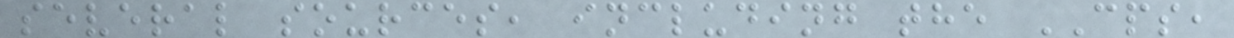several sources, including the CPS,
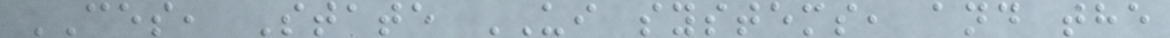CES, State UI systems, and the
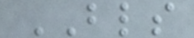BLS
